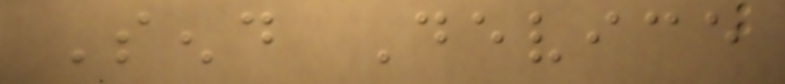Send Device
